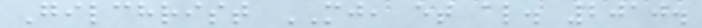Gilchrist MJ, et al. 2010.
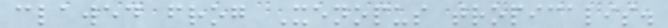clawed frog Xenopus tropicalis.
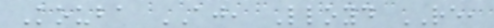Kouba AJ, Lloyd RE,
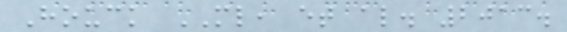Houck ML, et al. 2013.
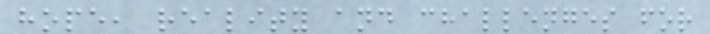hope, reality and challenges for
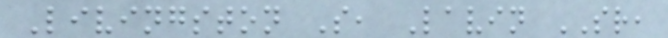Livingston S, Lavin SR,
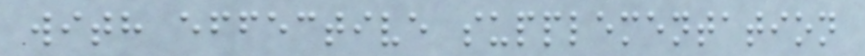with effective supplementation
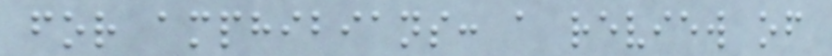for amphibians: a review of
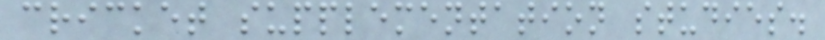cricket supplementation studies.
